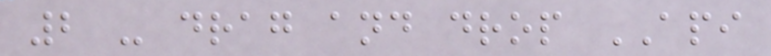2 - drag and drop API
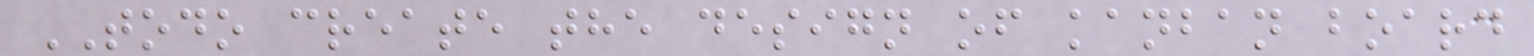TODO create the design of kanban board
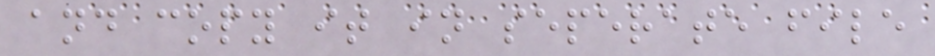and copy it in seperate file
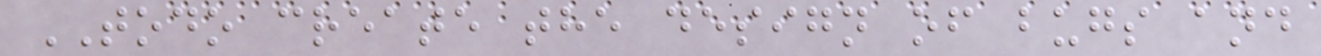TODO create the design of bugs and
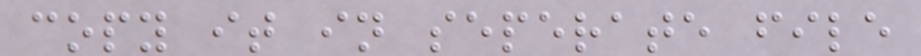copy it in seperate file
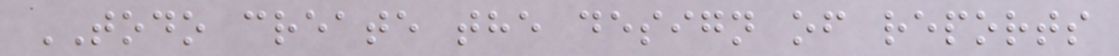TODO create the design of reports
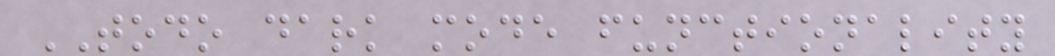TODO dark mode functionality
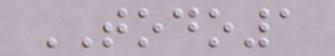TODO1
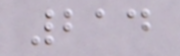214
